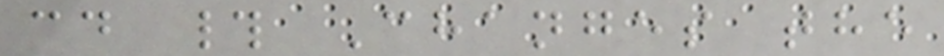cd # Changes the
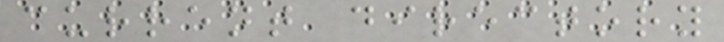current directory
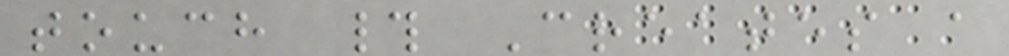touch # Creates a
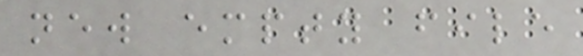new empty file
